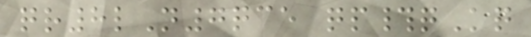qr8lN7qce qp#qKq
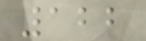122
